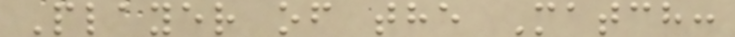Player of the Match:
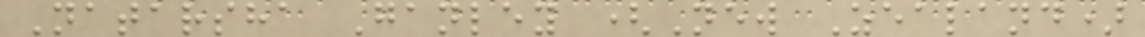Natarsha Ganley (New Zealand)
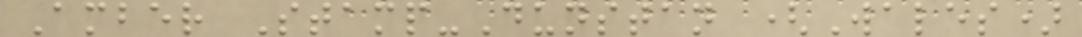Amber Stamp-Dunstan (Wales)
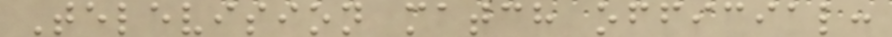Television match official:
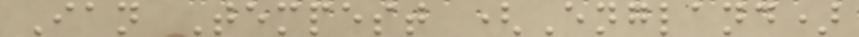Ian Tempest (England)
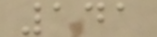141
